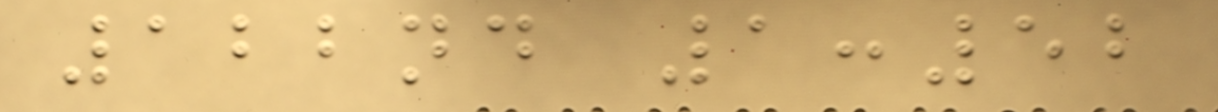122nd 1:52
